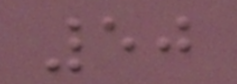50
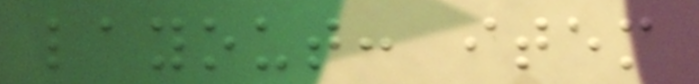layout: item
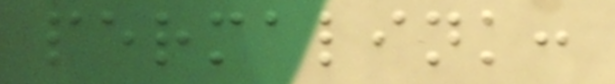permalink:
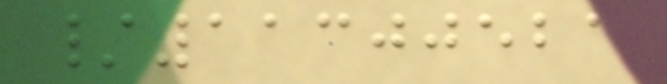/11300521
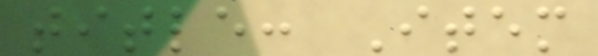title: Item
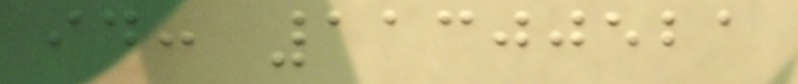id: 11300521
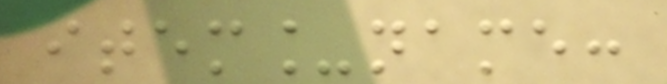item_name:
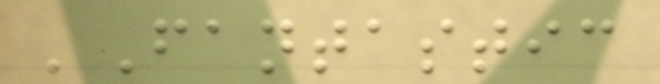'Fantastic
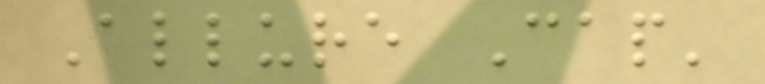Allure Cap'
